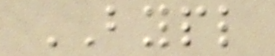BYPL
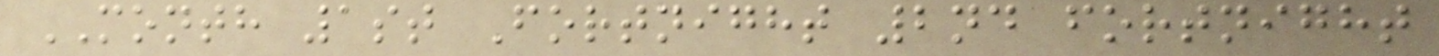MONTH 1st Fortnight 2nd fortnight
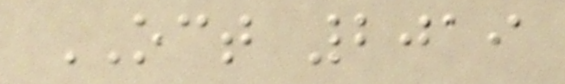OCT 2019
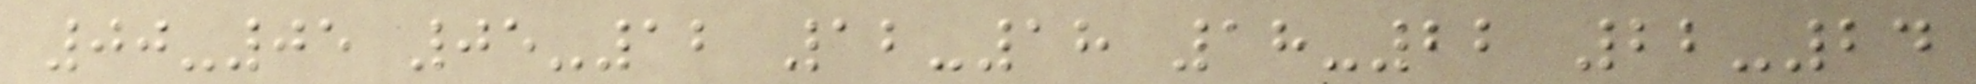00-05 05-12 12-18 18-22 22-24
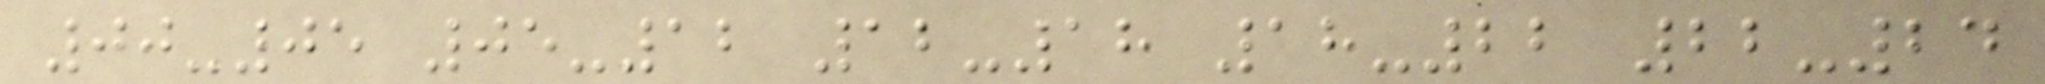00-05 05-12 12-18 18-22 22-24
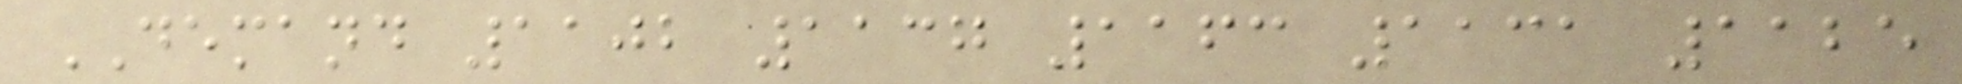DEMAND 1102 1137 1163 1131 1125
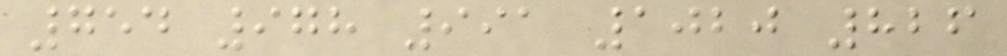754 978 991 1020 826
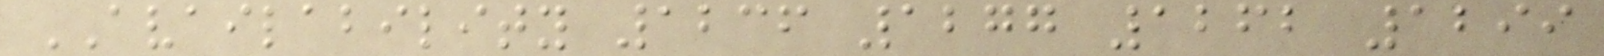AVAILABILITY 1236 1277 1262 1299
